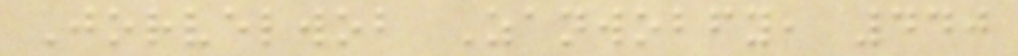Jorvelwob Zanwobfy, 440
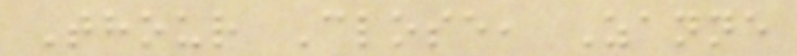Thour Close, Zanne
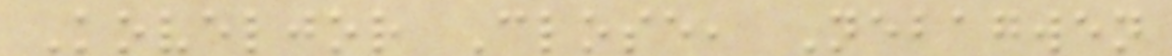Koveljor Close, Nebagwen
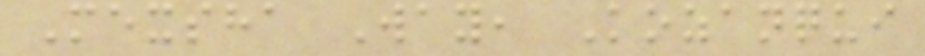Mexsha Way, Kozanqui
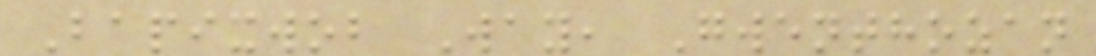Bapixwob Way, Gwenthozan
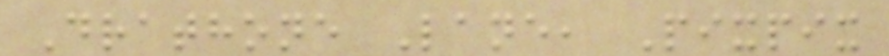Drathone Lane, Pixpix
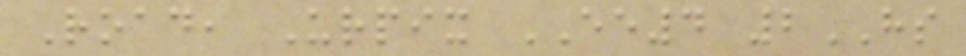Road, Urpix EE4 2HS
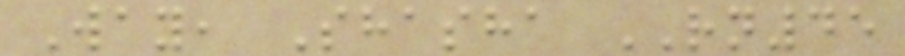Way, Shasha RN45
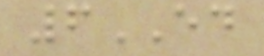6ED
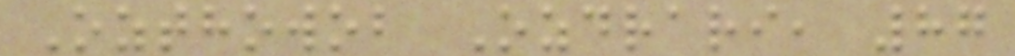Ozthowob Ozdrari, 87
